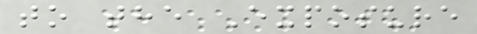to the Exposure
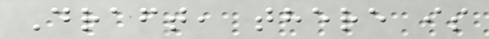Draft, there is
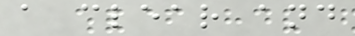a clear and
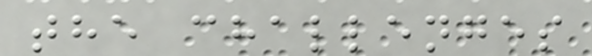the challenges
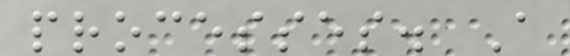processes. A
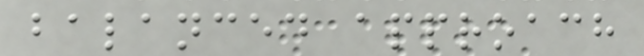balanced approach
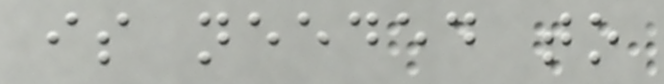is needed to
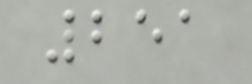251
